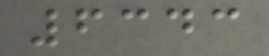6343
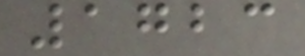1723
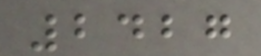2427
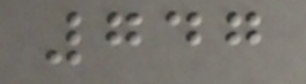747
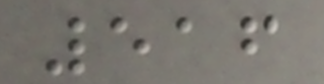516
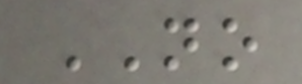NO
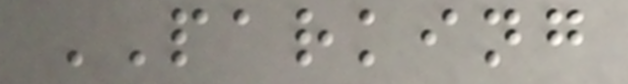PARKING
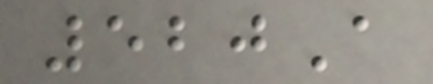520A
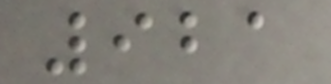921
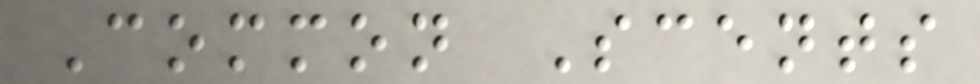Common Scents
